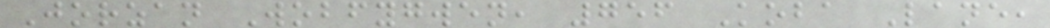Jorzan Wobfygwen, 756 Koba Lane,
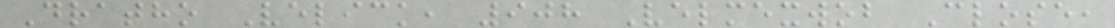Dratho Velick, 908 Velmexwob Close,
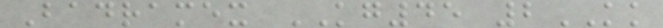Badramex KG45 2KK
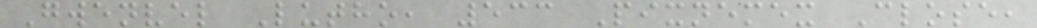Gwenvel Lutho, 533 Pixnemex Close,
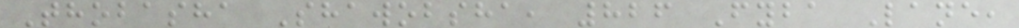Thobasha Shawobsha, 826 Fyba Lane,
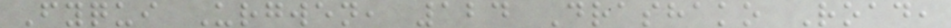Fyqui Urgwen, 124 Drashako Road,
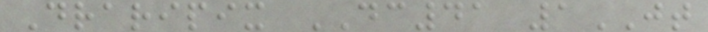Draripix DC41 1JT
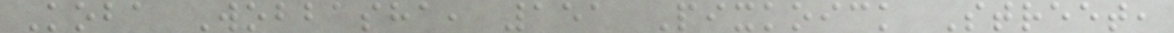Koba Wobbasha, 151 Pixkoick Street,
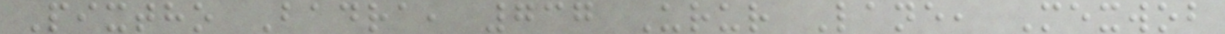Pixtho Badra, 737 Urur Lane, Mexwob
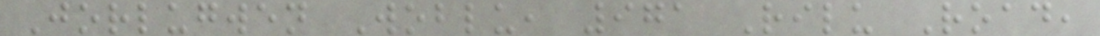Jorlugwen Woblu, 971 Rilu Road,
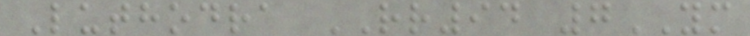Luthodra RR94 7YM
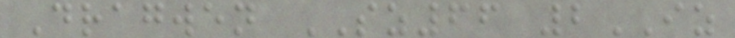Dragwen SZ66 2IZ
